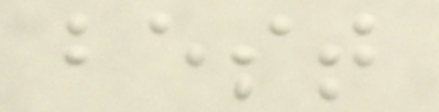best
